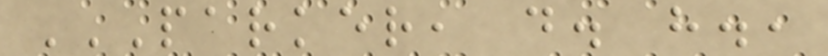PARKER, D. H.,
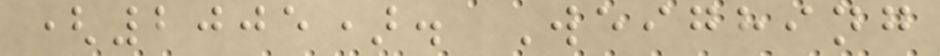(2005). Weighing
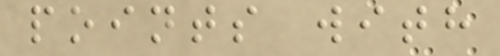points with
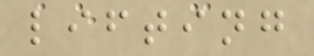lifting
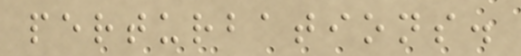perturbations.
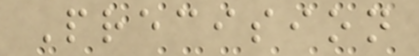Precision
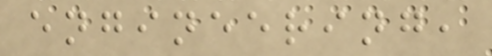engineering,
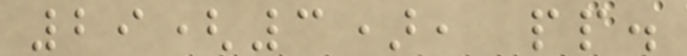29(3), pp.
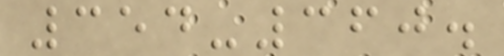354-360.
